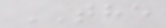THE
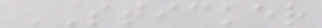STICKER
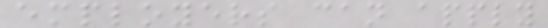employers can apply
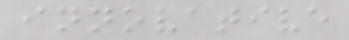innovative
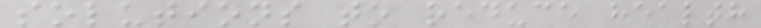solutions to reduce health
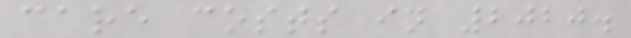care costs in 2020.
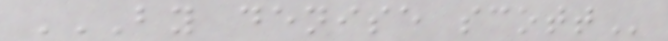BY DENISE SCOTT
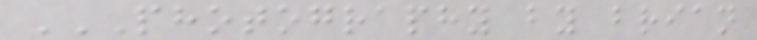PHOTOGRAPHY BY BRIAN
